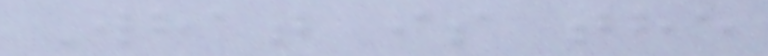What is the
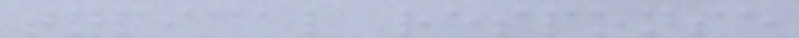typical response
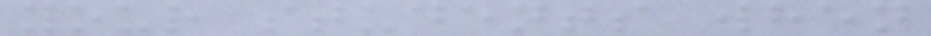your students when
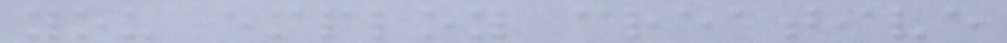you employ creative
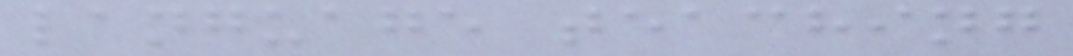language teaching
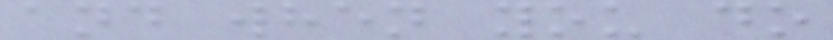and when you do
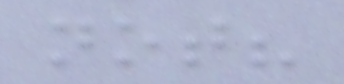not?
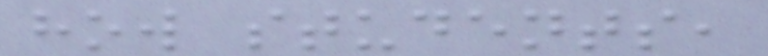how students,
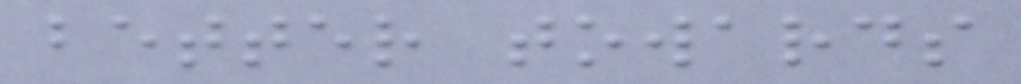better towards
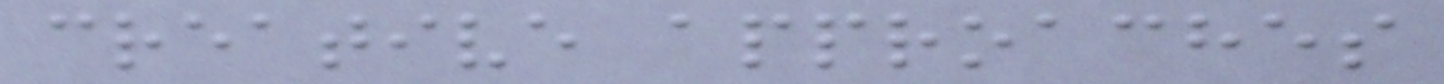creative approaches
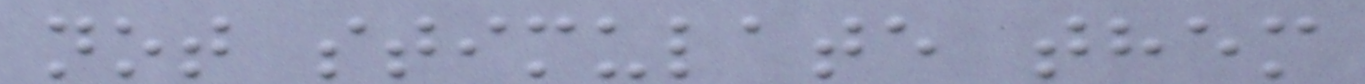not stimulate them
